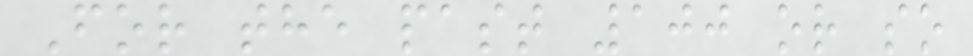For the past 100 or so
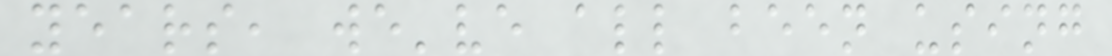years, we've all been using
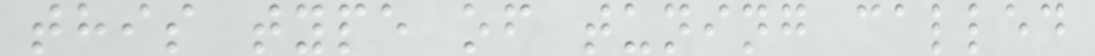this type of tuning called
